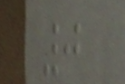0
